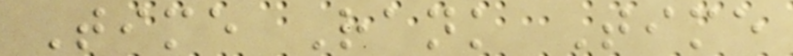Time Rank Time
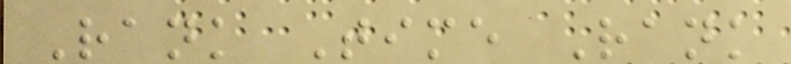Rank Time Rank
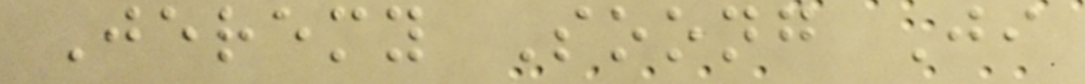Jeremy Soong Ji
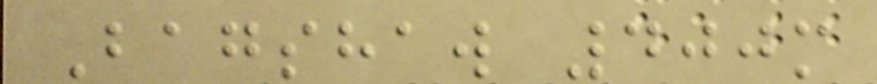Bagshaw 400m
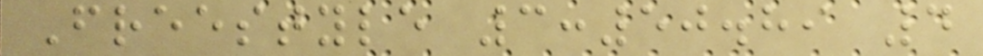Freestyle 3:50.89 4
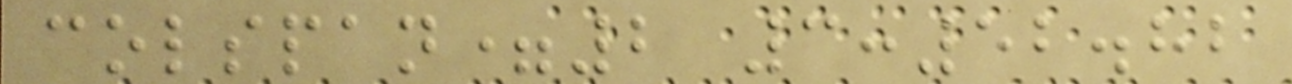colspan=2 3:52.82
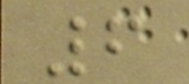6
